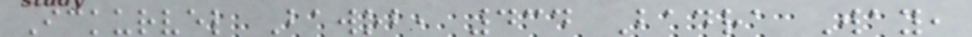Ickurvel Bawob, 434 Badra Way,
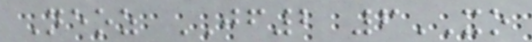Neoz JF2 6XO
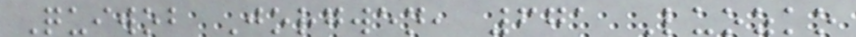Quiwob Jorgwen, 671 Luozko
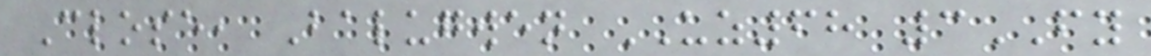Close, Balugwen UZ68 3FY
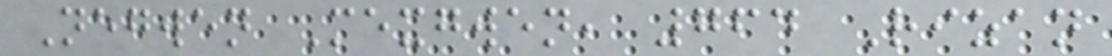Negwen Mexgwen, 764 Rizan
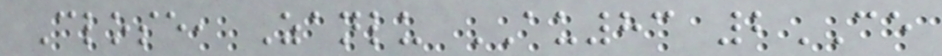Close, Zanlu AU83 2CE
